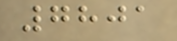7801
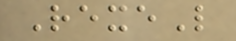RexeL
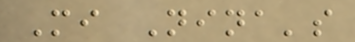Mi Nina's
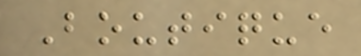Boutique
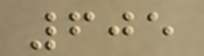605
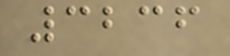3236
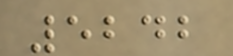5242
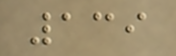139
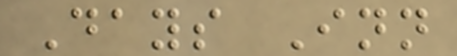Days Inn
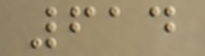614
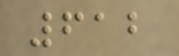612
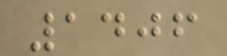1406
